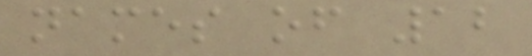names of 12
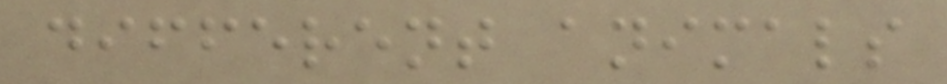different animals
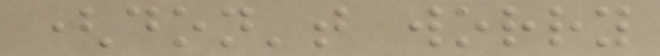(don't worry
